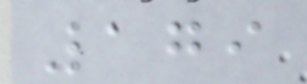179
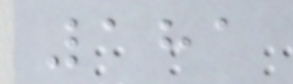181
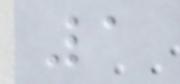1
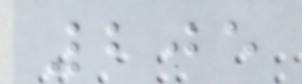205
